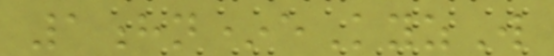1hn*eKyzW
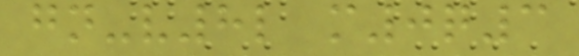gn-v8l m0q3
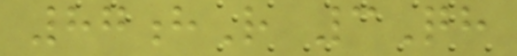87hR 3Qh
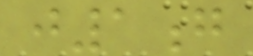j1g
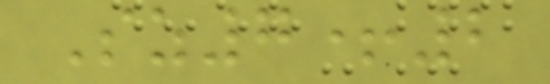Sz7+2
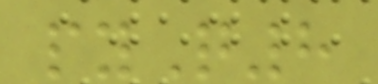pyQ8
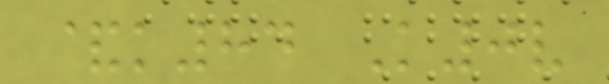&k84 K0v
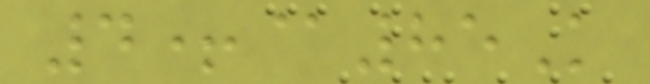4+@85K
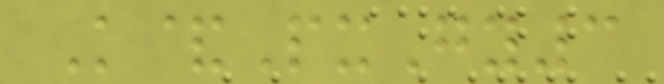K&PxGy3
